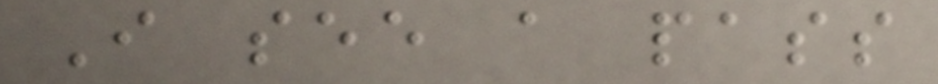I see a pass
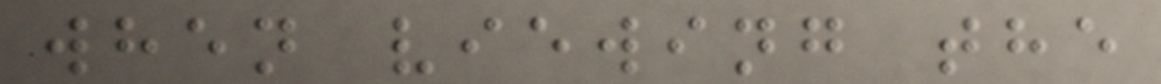when viewing the
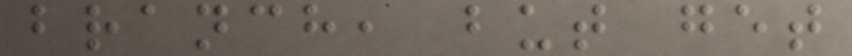branch, but get
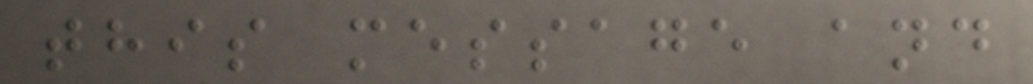this message and
